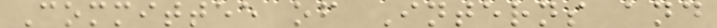Committee of Interns and
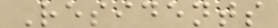Residents
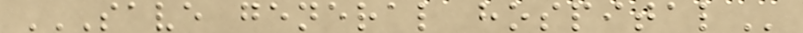SAVE GENERAL HOSPITAL
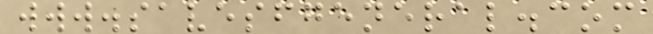www.savesfgeneral.com
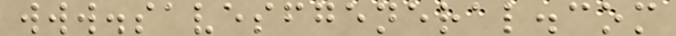www.savesfgeneral.com
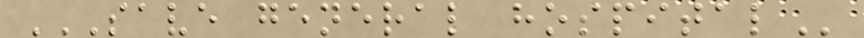SAVE GENERAL HOSPITAL
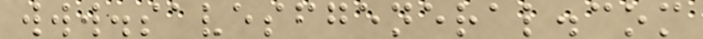www.savesfgeneral.com
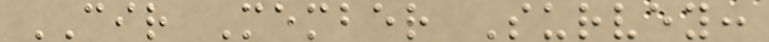CIR Member Survey:
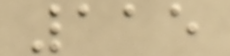115
